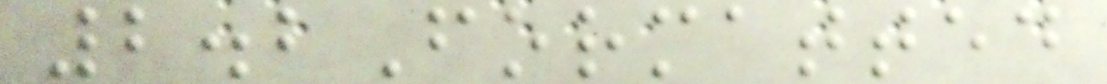2.2Formatted
